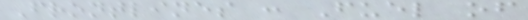Frontlines : Fuel of
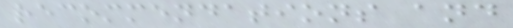recommendations and
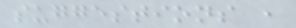suggestions ,
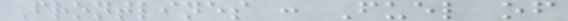Frontlines : Fuel of
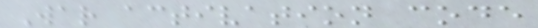War activation code
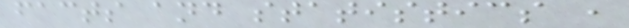facts and statistics ,
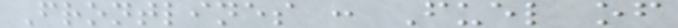Frontlines : Fuel of
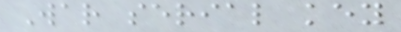War serial key
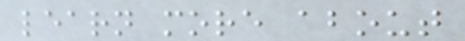learn more about
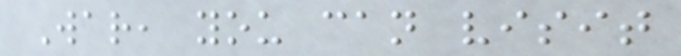War, you can visit
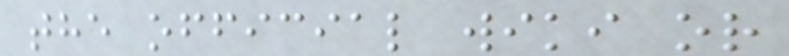the official wiki or
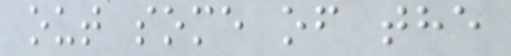out some of the
